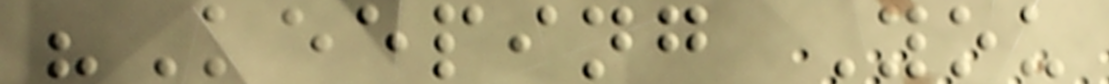"Keeping You
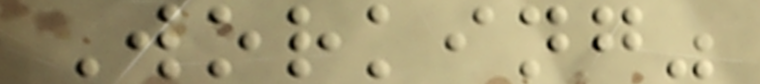Working"
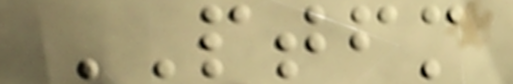PTFM
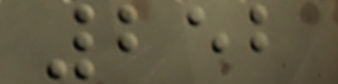252
